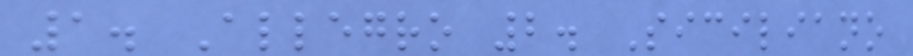1. Allegro 2. Siciliano
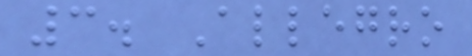3. Allegro
